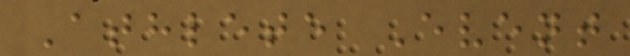Athlete Event
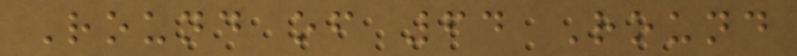Round of 64 Round
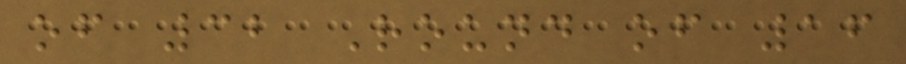of 32 Round of 16
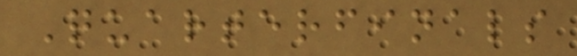Quarterfinals
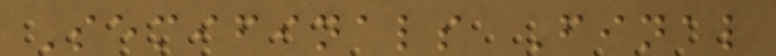Semifinals Final
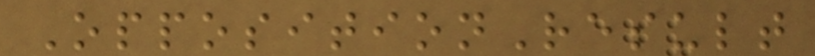OppositionResult
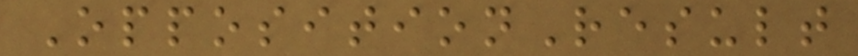OppositionResult
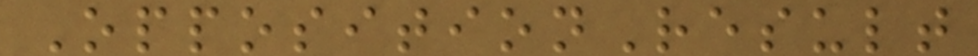OppositionResult
